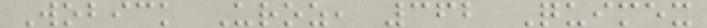Wobick Uroz, 362 Quimex
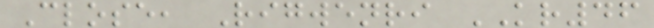Close, Rigwenri KR46
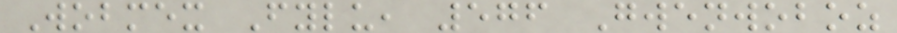Wobmex Fylu, 576 Gwenwoboz
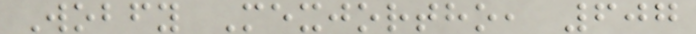Wobfy Mexjortho, 607
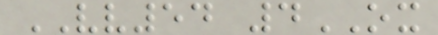VV54 4OX
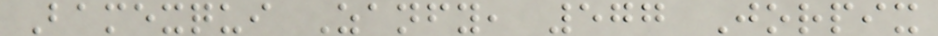Bamexqui Zanfy, 577 Jorpix
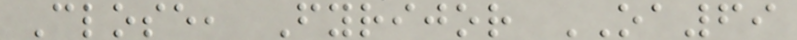Close, Fyrijor OA69
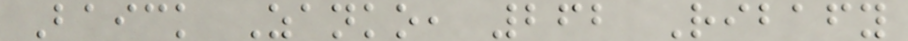Baick Zanko, 262 Ribafy
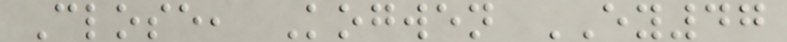Close, Kogwen EY47
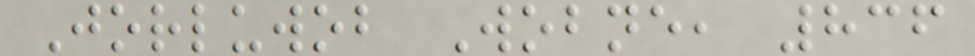Jorluwob Wobne, 836
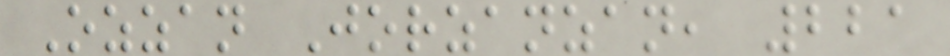Ozzan Jorzanzan, 221
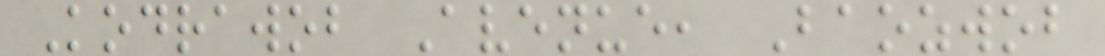Kodrawob Avenue, Baozwob
